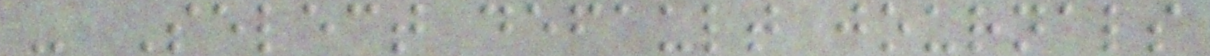- Select default journals
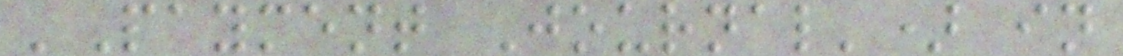'Payment Journal') in
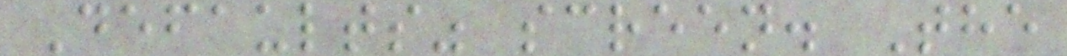Defaults" screen. The
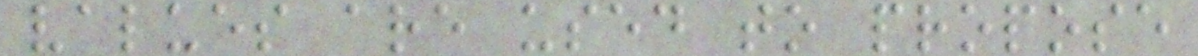values are used to propose
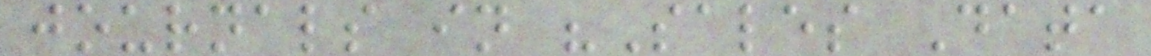journals in "Sales Data
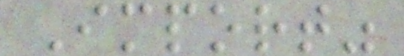Import"
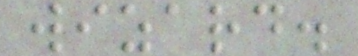wizard.
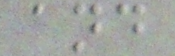and
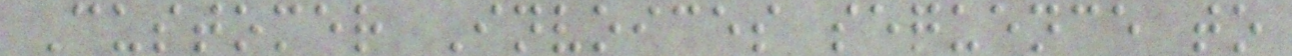Customer Invoices sequence to
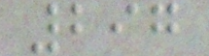297
